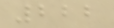222
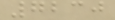7230
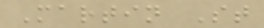Martin St
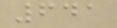641
